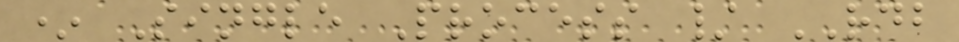* Single Process / RDB
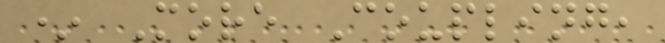* More Coupling,
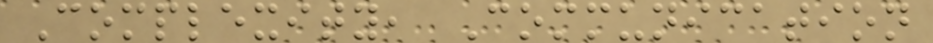Complexity, Communication
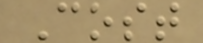Cost
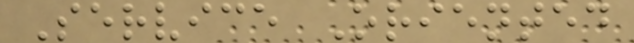Service Oriented
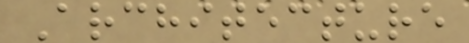Architecture
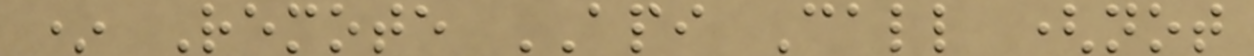* Remote API Call (not
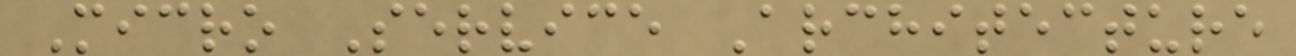Micro Service Architecture
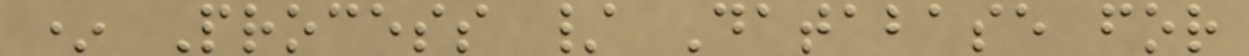* Process / Database for
